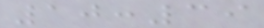10:39
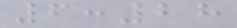6:28
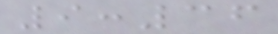9:36
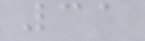31
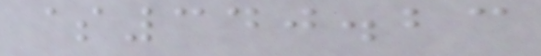$340.23
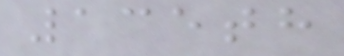135th
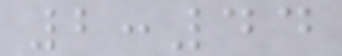2:44
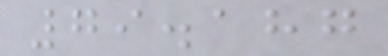79.187
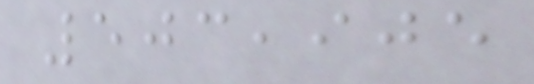503,905
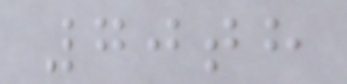70th
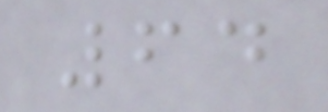64
